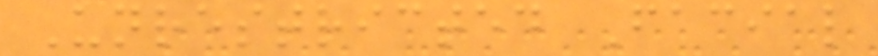Unrestricted Facial
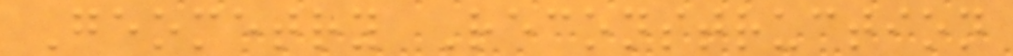Geometry Reconstruction
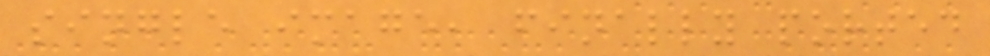single image, finally ported
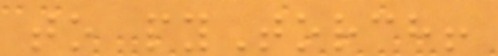to pyTorch!
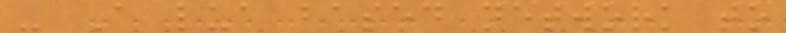- A lua based network to
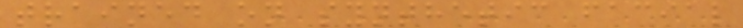trained on synthetic facial
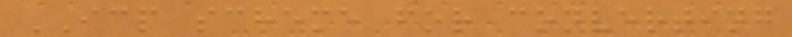ICP scheme for converting
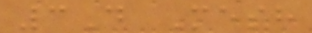3D Mesh
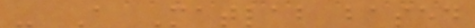- A Matlab based
